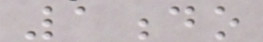1do
